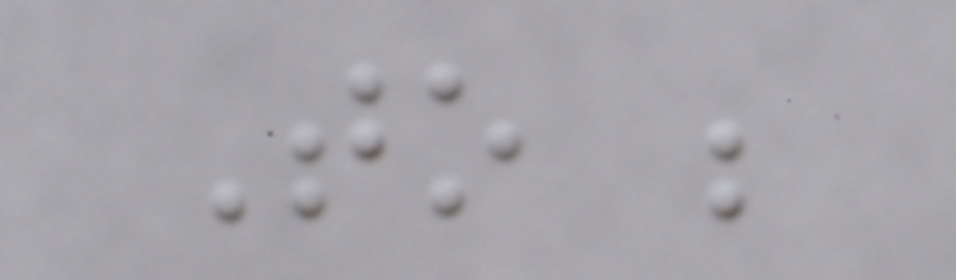To be
